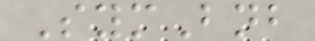SymBnb
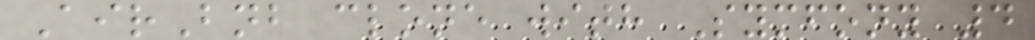AirBnb clone with Symfony 4
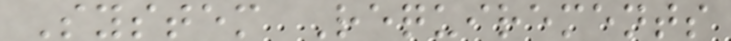System Requirements
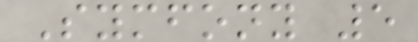Symfony 5
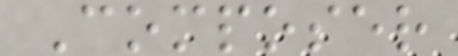Composer
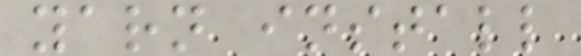yarn install
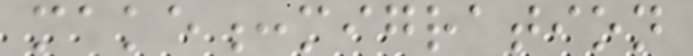make:migration
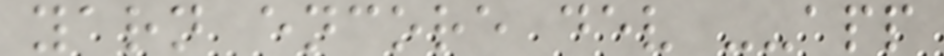yarn encore dev --app
